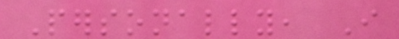Personally, I
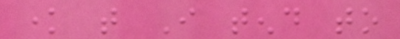know that I tend to
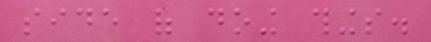side of doing things.
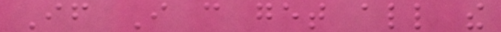If I can get all the
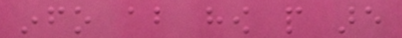info about how people are
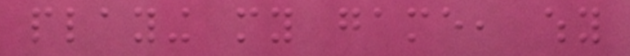playing my game, why
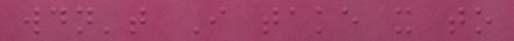wouldn't I take it to
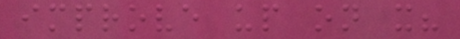improve up on it?
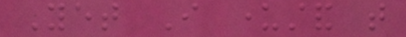Yet I understand that
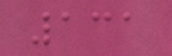131
